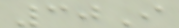30I
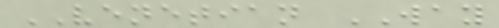VENETIAN WAY
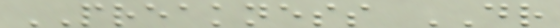PREAKNESS DR
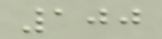100
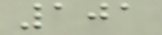101
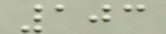103
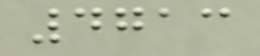4713
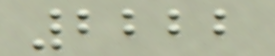2222
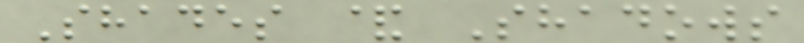Shades & Shadows
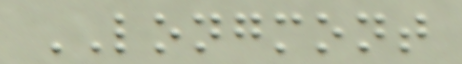LONGMONT
